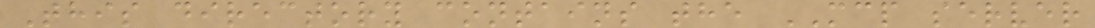This directory contains the MCP server
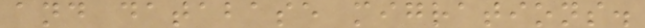and database migrations.
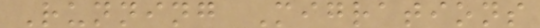Running Migrations
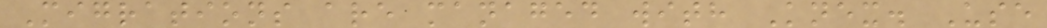Migrations are managed with Knex. Use
